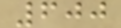600
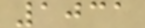1031
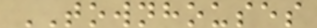TOWNHOUSES
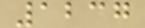1237
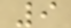9
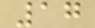17
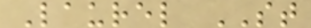Laurel ST
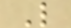L
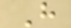H
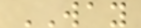WAY
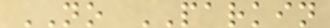NO PARKIN
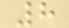8
